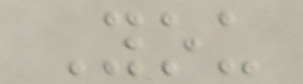You
